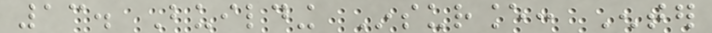13. Building Insurance: Enter
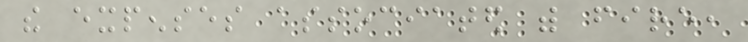the expenses associated with fire,
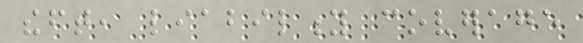theft, liability coverage
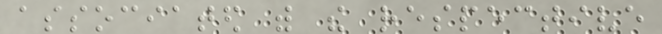associated with the respective
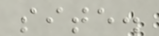site.
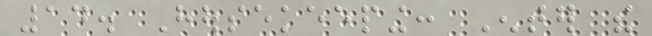14. Housekeeping: Enter the
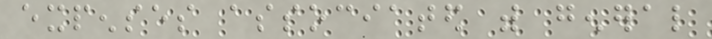expenses associated with general
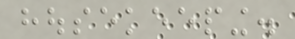housekeeping.
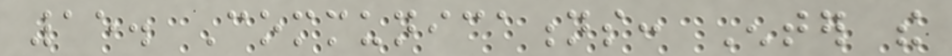15. Communications: Enter the
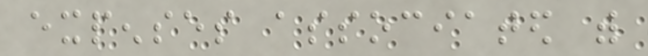expenses associated with
